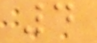4
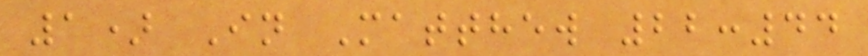1) In Matthew 22:44
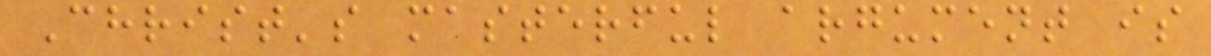Christ's masterful argument is
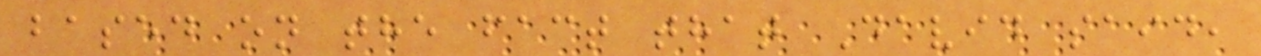based on the fact that David said,
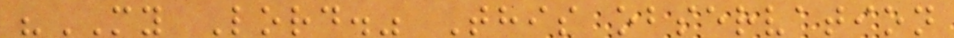"MY Lord." This observation
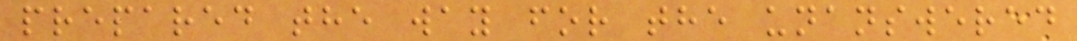prepared the way for the unanswered
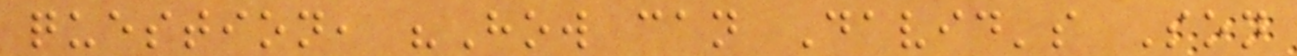question, "How can David's Son
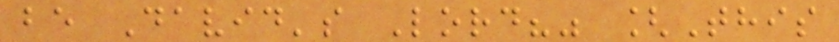be David's Lord?" [This
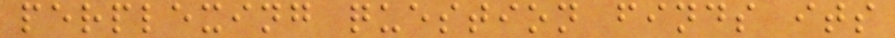perplexing question finds its
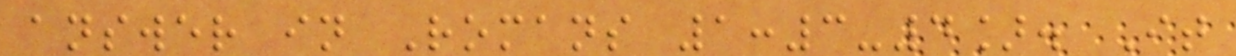answer in Romans 1:3-4]. It
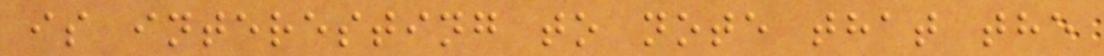is interesting to note that the
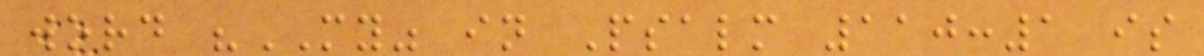word "MY" in Psalm 110:1 is
